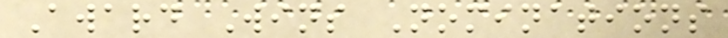Award Wins Nominations
